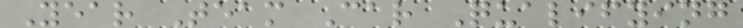Year Team Car Qualifying
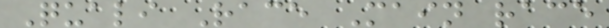Quali Race Main race
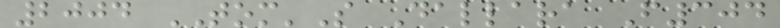2004 TOM'S Dallara F304
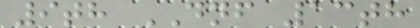9th DNF 13th
